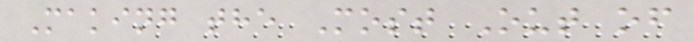Making the Most Out of
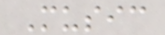Music
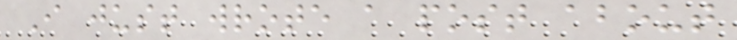I just wrote a post about
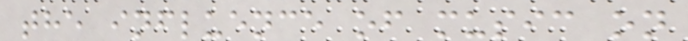the influence of music on
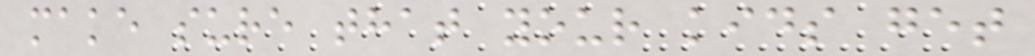make sure that your kids get
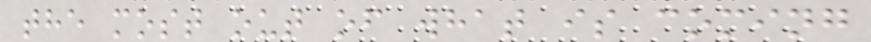the most out of what is coming
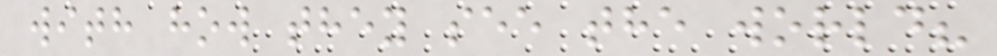with how they see the world?
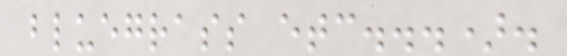bluegrass etc...).
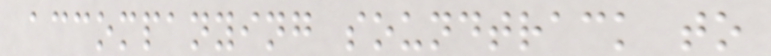accompanying soundtrack to
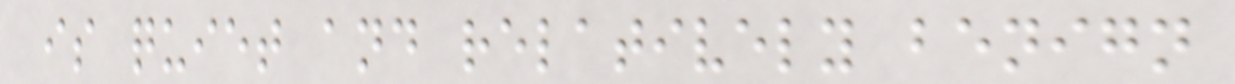is quiet and relatively benign
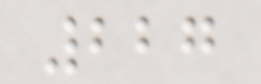227
